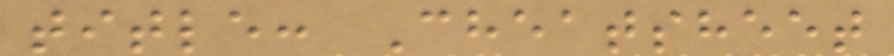title: Cheatsheet
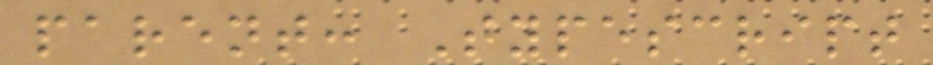parent: Typescript
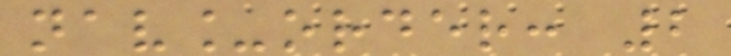nav_order: 2
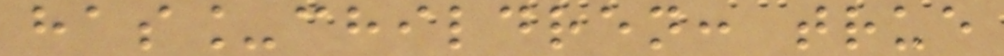has_children: true
